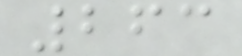263
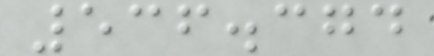536.374
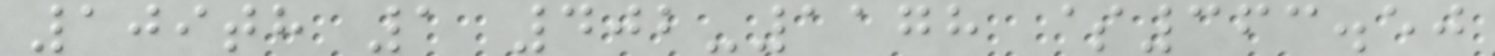109th 1 402-1178 $363.50
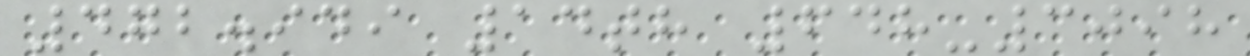472.949 14th 648-3098
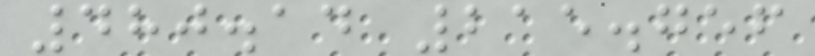480.14 215.756
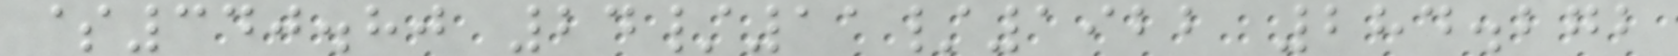$340.80 24/11/1922 284.272
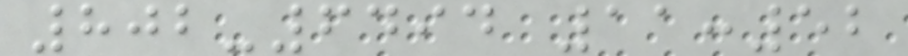802-6494 11:52
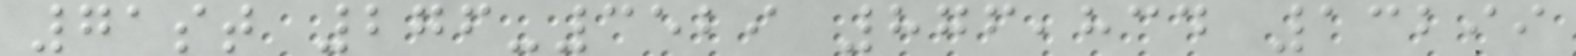71st 276-3529 876,834 13299
